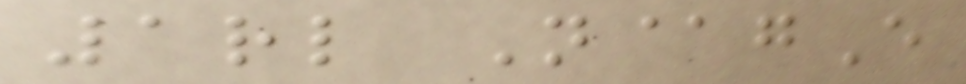1rl N@gE
